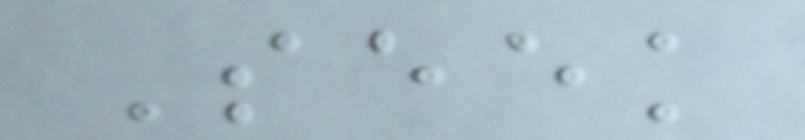Seek
